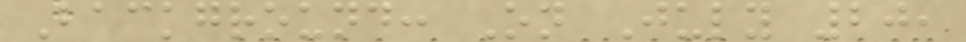Background: On July 20,
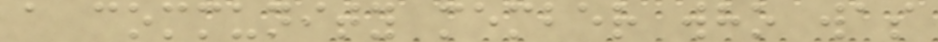a community member who was
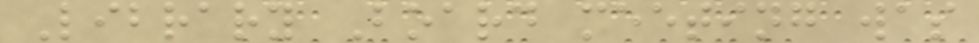Library Board meeting was
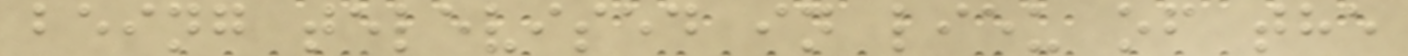being televised in lieu of the
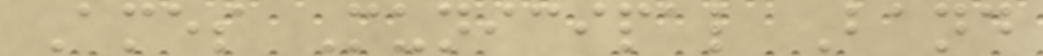Ames Municipal Band
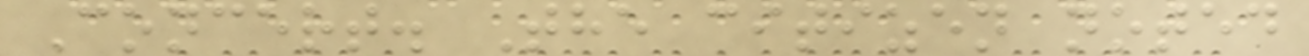Concert. The citizen noted
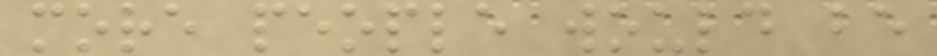more people would be
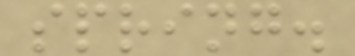spring.
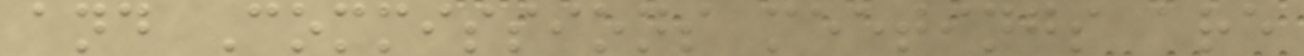and Commissions meetings are
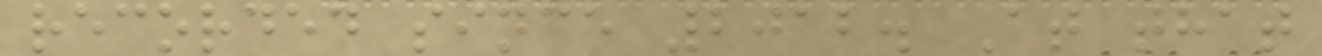recorded since 2012. At that
